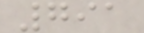791
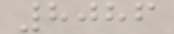8086
